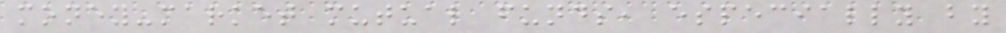money-market mutual funds, especially by
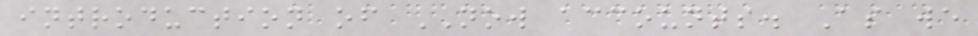introduction of NOW accounts. As we
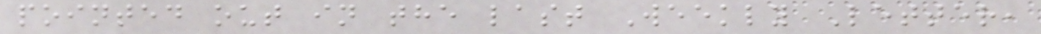pointed out in the last Weekly Letter,
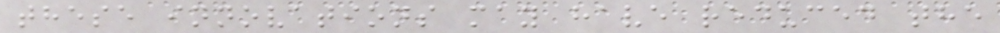these innovations may have reduced the
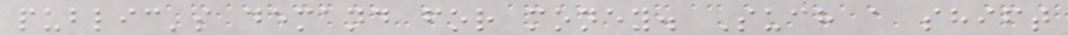public's demand for money. Such a shift
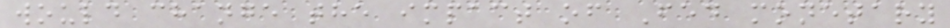would change the impact of Fed monetary
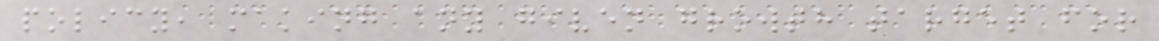policy, making any given growth target for
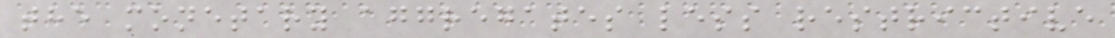the monetary aggregates less restrictive
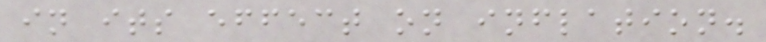in its effect on inflation.
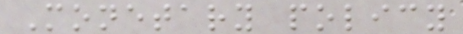Monetary policy
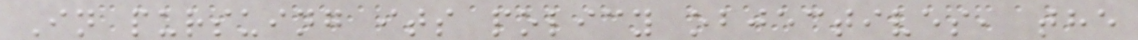In pursuing its policy objectives, the
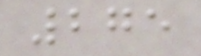275
